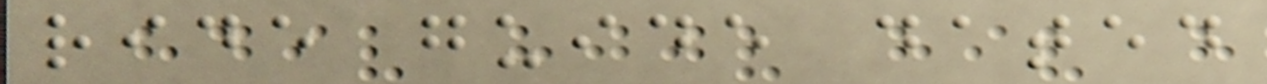ride guide dated
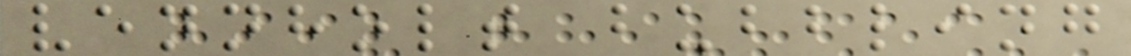vennholt bubbling
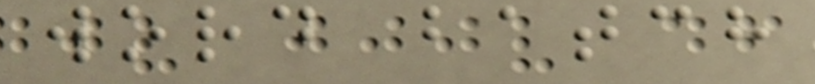word batch
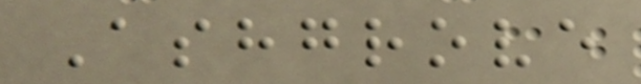Ashgrove
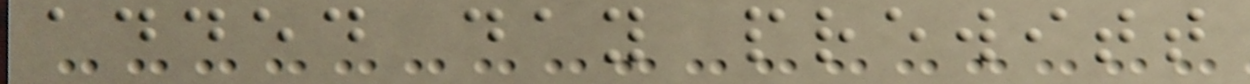added day prewitt
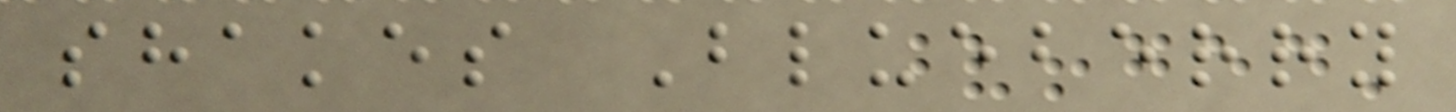shakes Blueberry
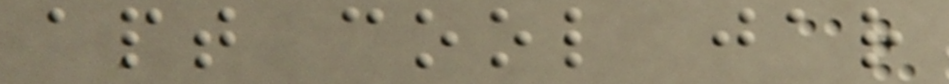apt cool jar
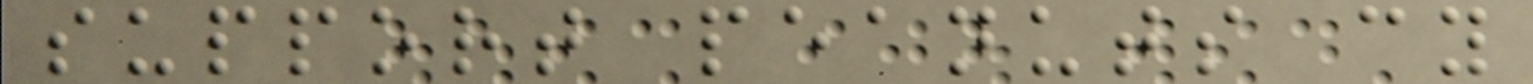support peanuts cy
